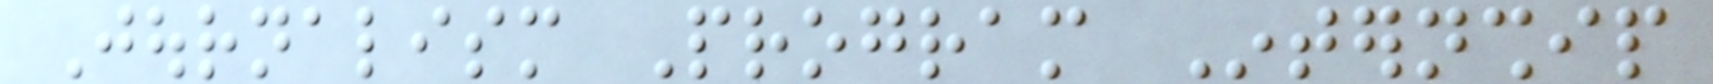Journalism Program Internship
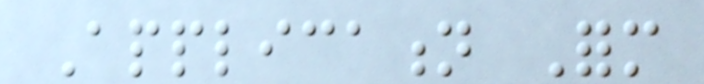Application Form
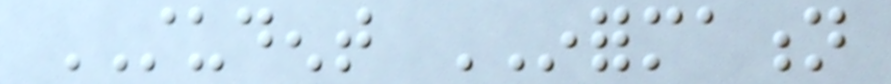STUDENT INFORMATION
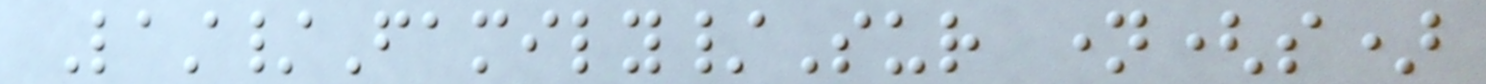Last/Family/Sur name(s)
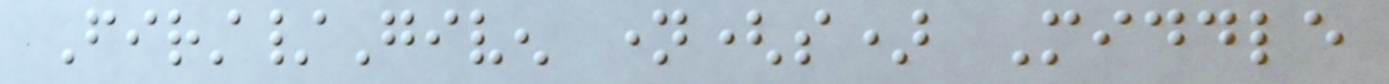First/Given name(s) Middle
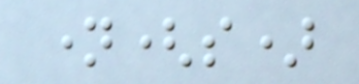name(s)
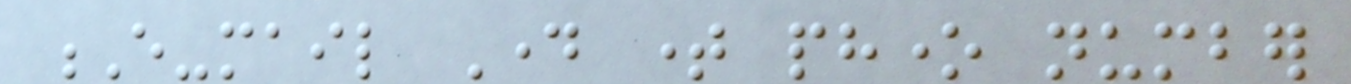E-mail Day time phone number
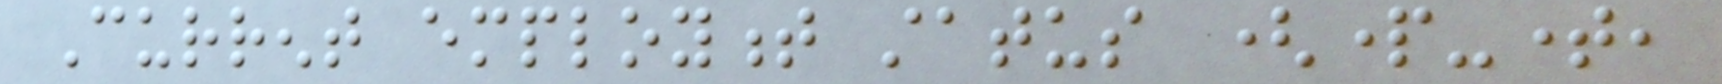Current employment status (part-time,
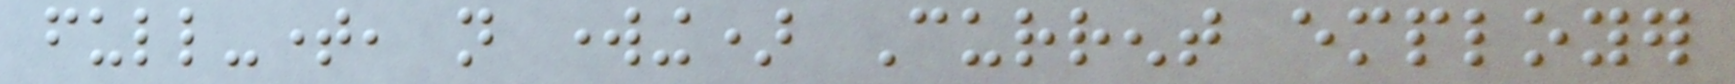full-time, not working) Current employer
